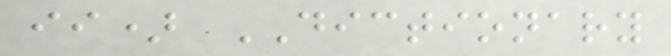ii) DICTIONARY
